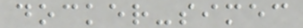docker-simec
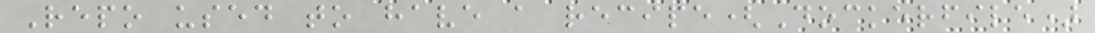Repo used to have a recipe(Dockerfile)
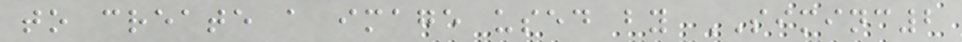to create a image used by SIMINC2
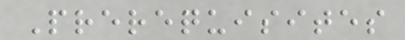Prerequisites
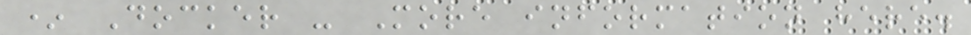* Docker - More information here.
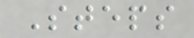Steps
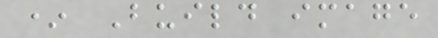* Build image
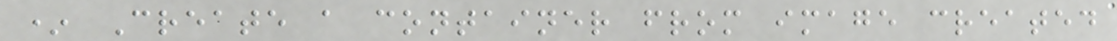* Create a container from image created
